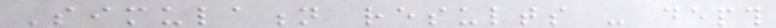Simulation results - depth
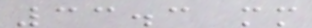33.3 mm
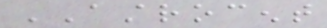ASTROCENT
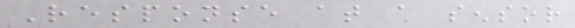Response at a sensor
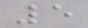5
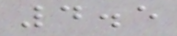4.5
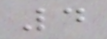4
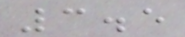3.5
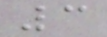3
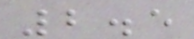2.5
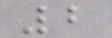2
